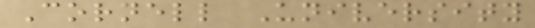Cornell University
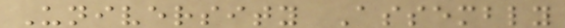University Assembly
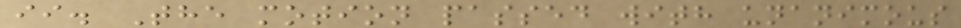ii. The motion passed with unanimous
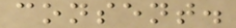consent.
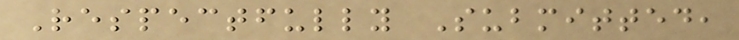Respectfully Submitted,
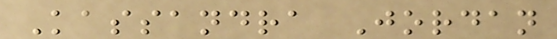Kassandra Jordan
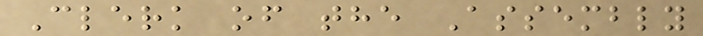Clerk of the Assembly
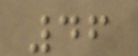46
